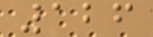126
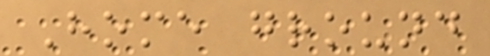Home ground
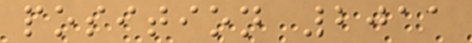position 2011
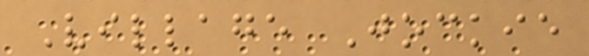Village Jockie
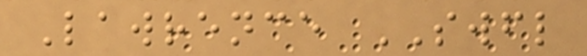Lawrence SWFL
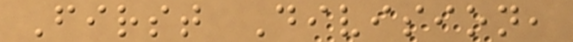First Division,
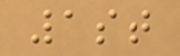1st
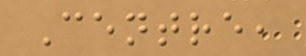Centre,
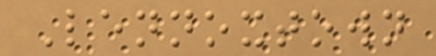Lennoxtown
